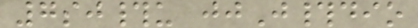7sj#u jjJ#dio
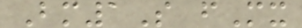Bm1S fMx
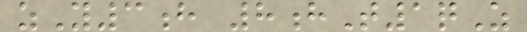zY3h 8hT1qZ
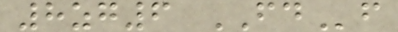8zg6 FDf
